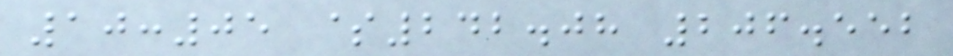10:05 $242.08 206.552
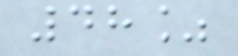48%
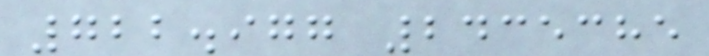722.977 2435385
